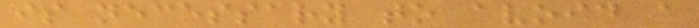is necessary to avoid a
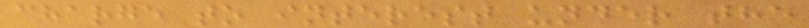charge to interest under the
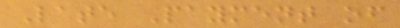Late Payment of
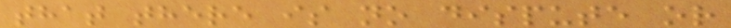that there is no dispute or
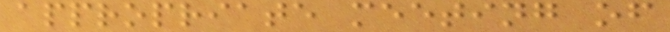appropriate meeting of
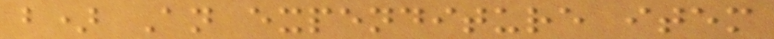b) An expenditure item
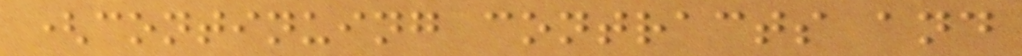(continuing contracts and
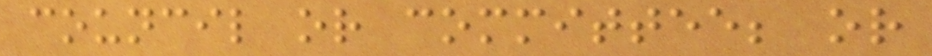council or committee; or
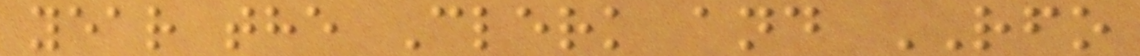year the Clerk and RFO
